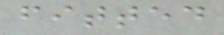fitted
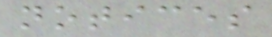notices
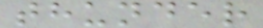thunder
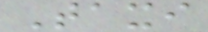Taxi
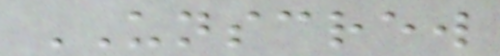UNSCREW
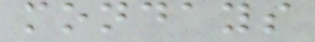mondays
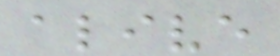alive
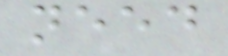need
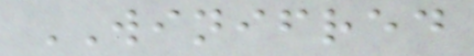WINIFRED
